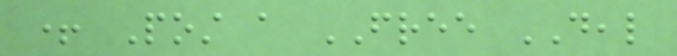+ Post a FREE DEAL
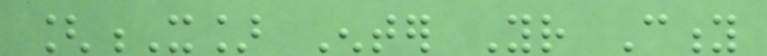[X] Enter Your City
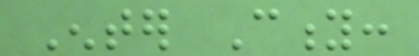Enter City:
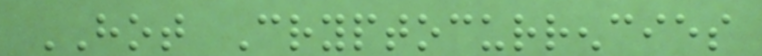HOT Cryptocurrencies
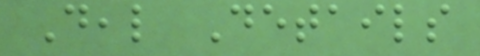Deal Details
